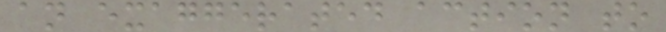an exaggerated action to
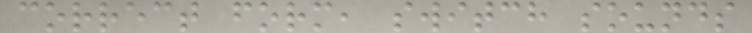correct form, switch sounds
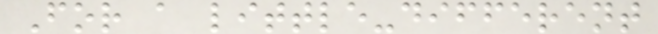For a little-different
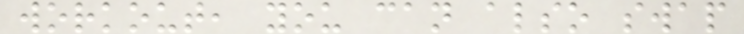workout, you can also swap
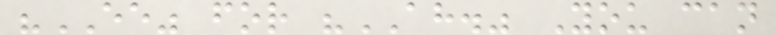"EE" for "AH." You can
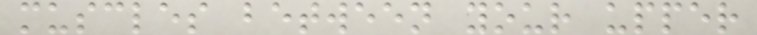muscles between your upper
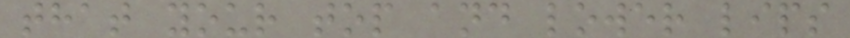that your top and lower lips
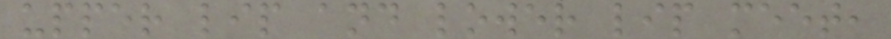upper lip and lower lip meet,
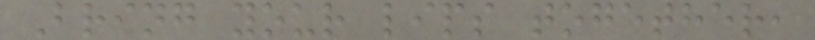Bring your lips together,
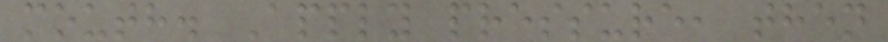mouth. Apply pressure, then
